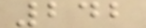242
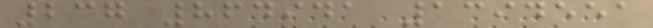237 864941 1394551
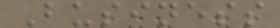Business
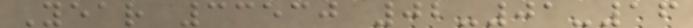Year 33530 02-01-16
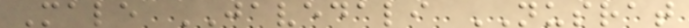Male JAVEDALI NUSRAT
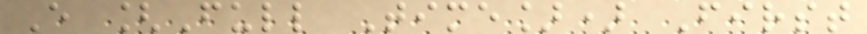E [Full Time]) First
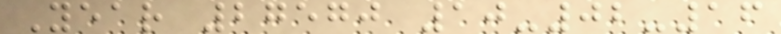Year 27570 10-02-16
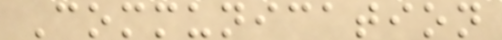Communication
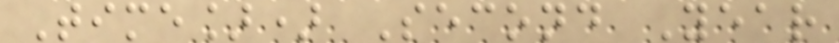Time]) Second Year
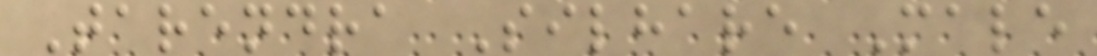Tarendra Silhare Male
